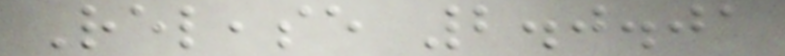Release 2.0.01
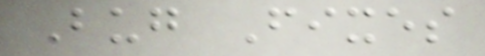Bug Fixes
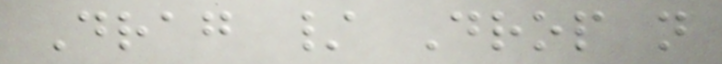Drag / Drop not
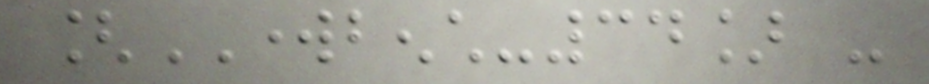[WORKBENCH-34] -
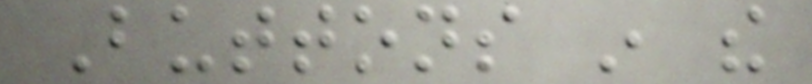Buttons in the
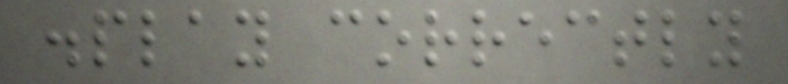display correctly
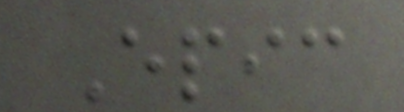Epic
